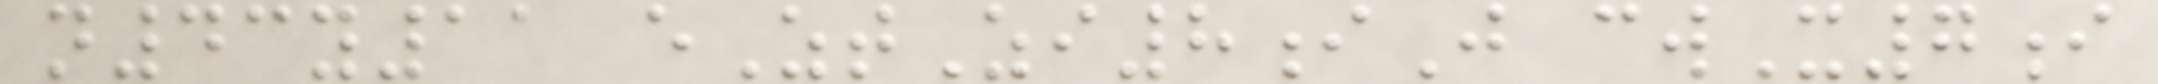n43y11 eZtZi8iJ cwX7i
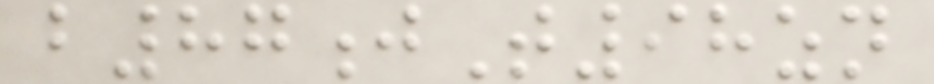b87jT98zn
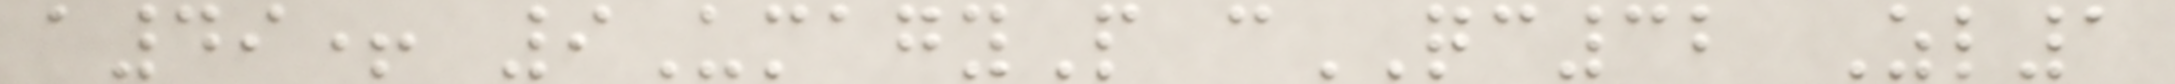a49+ 9UmagyP cQC32 Zl1
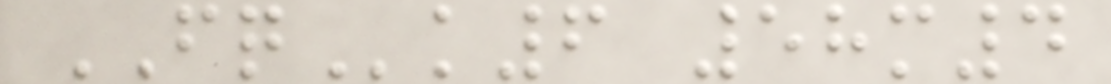FQk6 58m4
